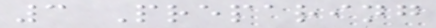3 Preparing
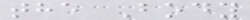the Body
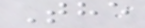The
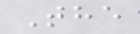The
